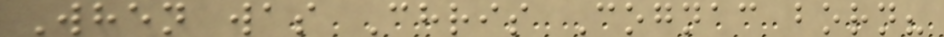When was Chris Cognac born?
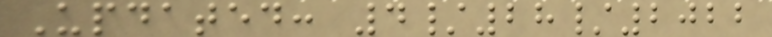Updated: 4/28/2022
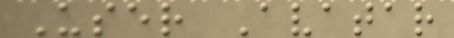User Avatar
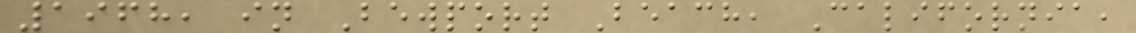1968, in Bewport Beach, California,
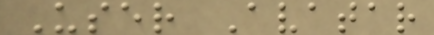User Avatar
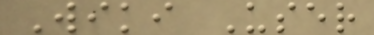Wiki User
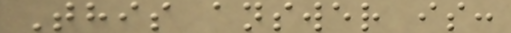This answer is:
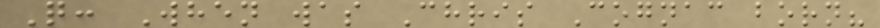Q: When was Chris Cognac born?
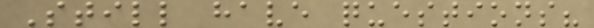Still have questions?
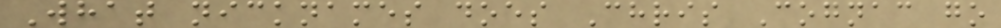What nicknames does Chris Cognac go
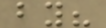by?
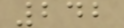242
